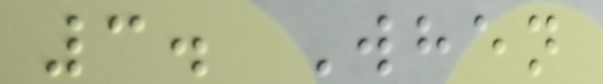3. When
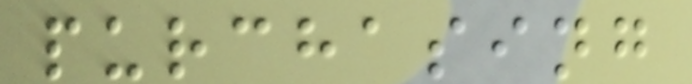purchasing
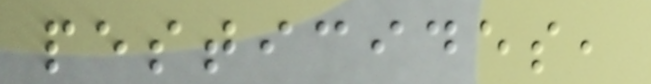pesticides,
